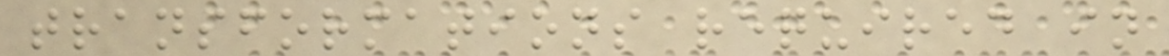transformations required in
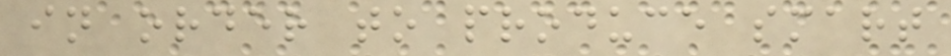in order to produce smart
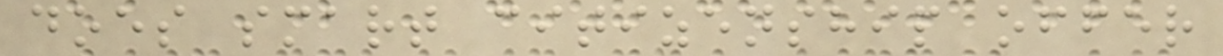does smart citizenship offer
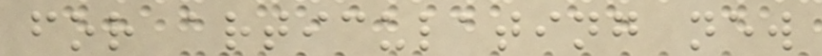for articulating new
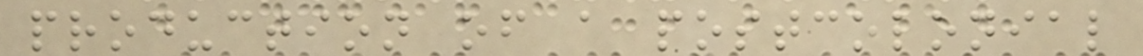production of a postcolonial
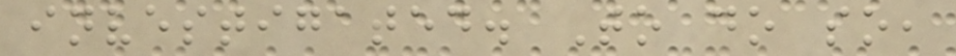investigated. To do so,
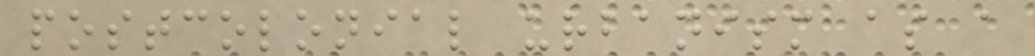postcolonial urbanism as a
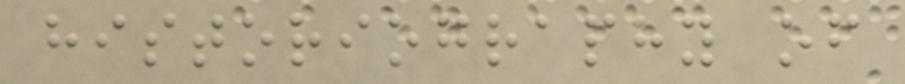historiography of
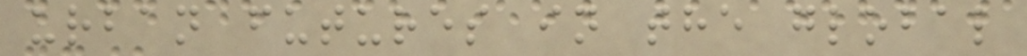urban futures in the global
